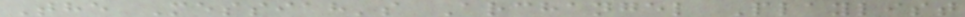The Messiah's Archangel Playlist
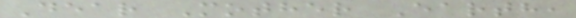Dear Mother Earth,
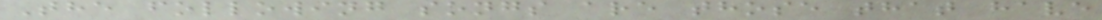The following songs are those that have
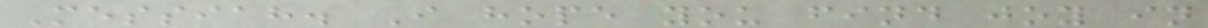Messiah. I hope you find joy in
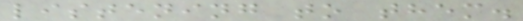listening to them.
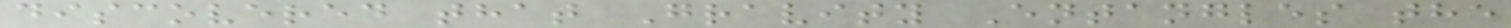discovered that Gravity Entangles the
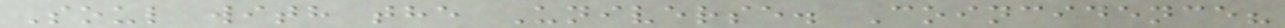Soul with the Universe. Coincidence?
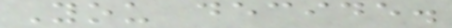You decide.
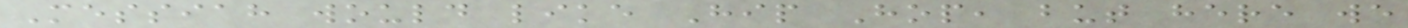Messiah would like Hip Hop, but here we
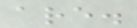are.
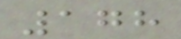178
